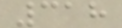318
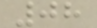08
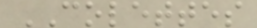COLETTES
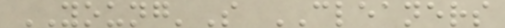YOUNG'S CLEANERS
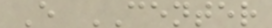E CENTER
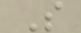S
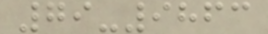79-9863
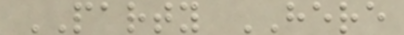PARTY HERE
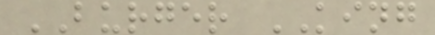BURGER KING
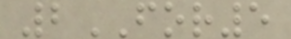2FOR5
